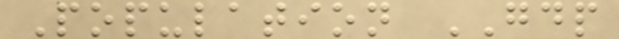Population GDP
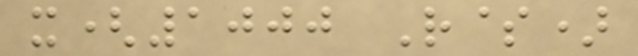x(1000 R$)
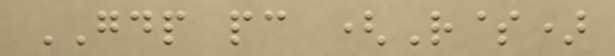GDP pc (R$)
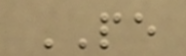PE
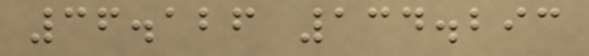36.126 134.293
